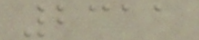2311
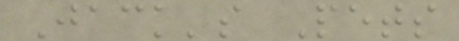Jack's Pets
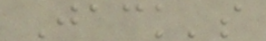Jack's
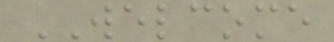WELCOME
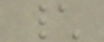\
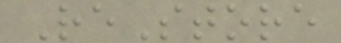ReStore
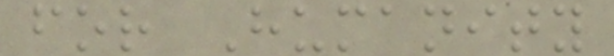for Humanity
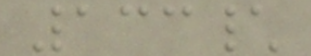133\
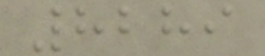8289
